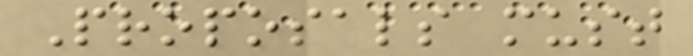Proposals must
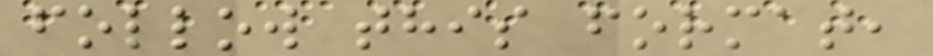follow this format,
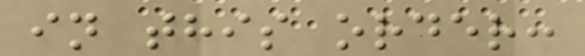in this order:
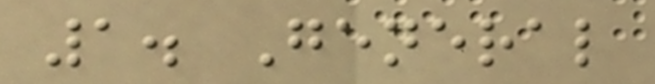1. General
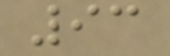93
